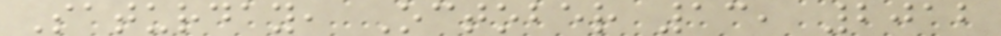Saturday, October 13, 2012
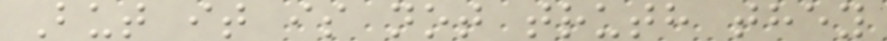But it is not truth they
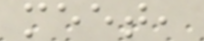meet,
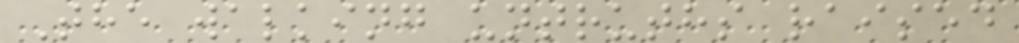The walking untruths raised
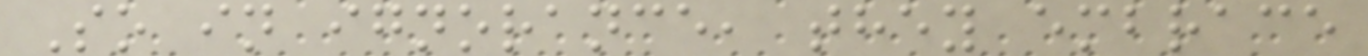So in ignorance, they embrace
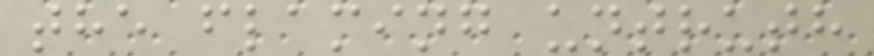the flaming untruth
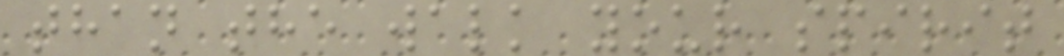than the walk your spirit
